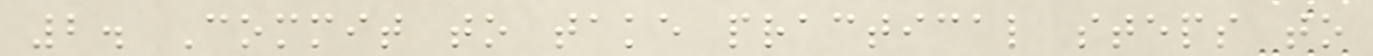2. Commit to take practical steps to
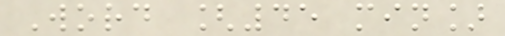Word [45 min]
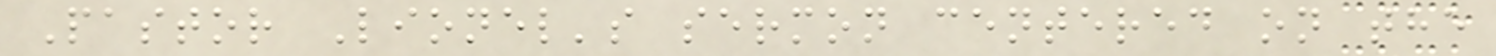Pastor Lionel's sermon centered on the
